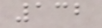132
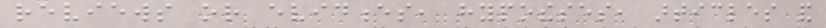reviews or evidences, hypotheses, articles and
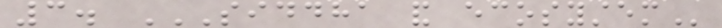3. SIDDHA AND ECOSYSTEM
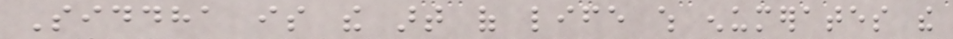Siddha is the art of life which enumerates the
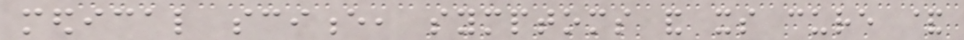medical science, symptoms and its cure &
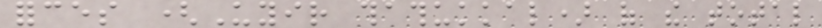forces (Uyir thathukkal) of the total
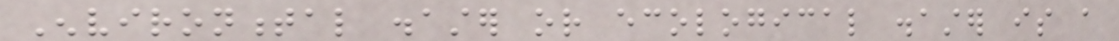Environmental disaster or ecological disaster is a
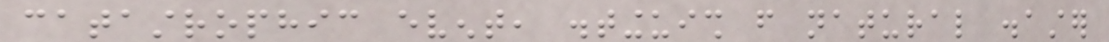catastrophic event, distinguish from natural disaster
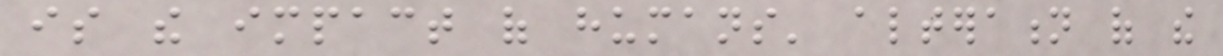is the impact of humans' alteration of the
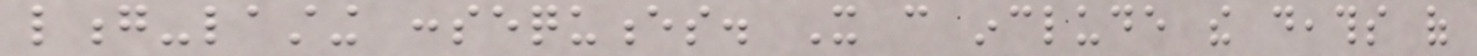long-lasting consequences. It can include the deaths of
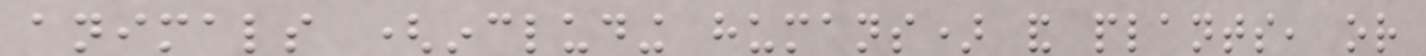animals (including humans) and plants, or
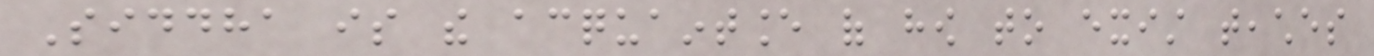Siddha is the acquaintance of how to exist teaches
